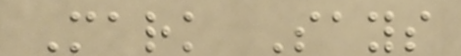Mark Says
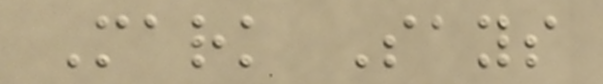Mark Says
